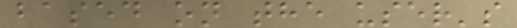based on the user's
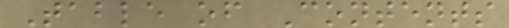Table of Contents
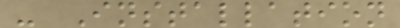- Installation
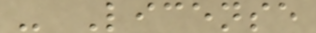- License
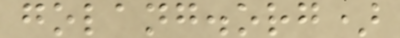golang.org)
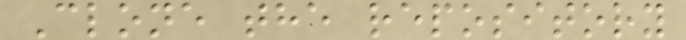Clone the repository
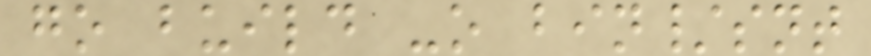go build -o bin/snt
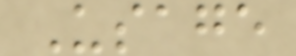Usage
